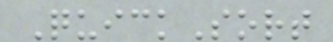QuickSort
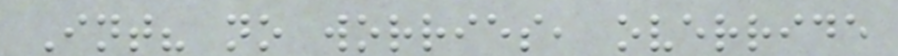Int? no worries, override
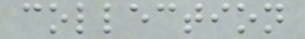collection
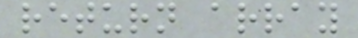return array
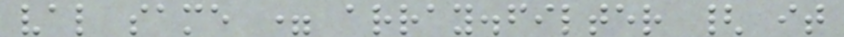val same = array.filter { it
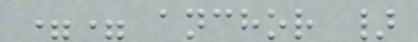== anchor }
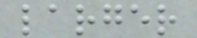larger
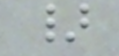}
